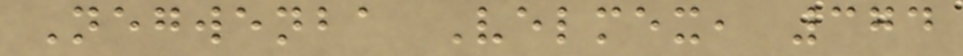Negwenba Velmex, 374
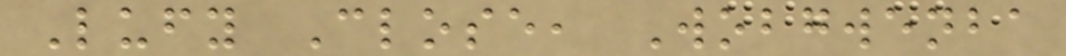Lufy Close, Wobgwenba
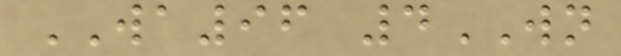WA96 4WN
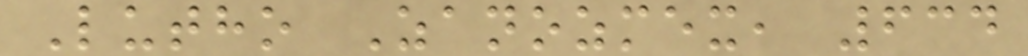Lutho Zanozmex, 634
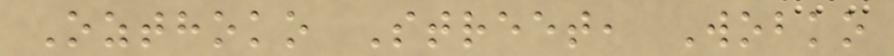Ozthoko Street, Wobko
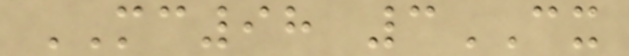MC98 3CX
